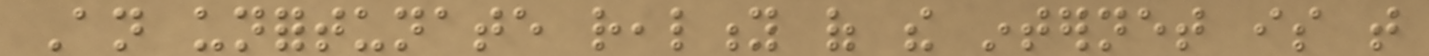An unfortunate reality of the internet is that
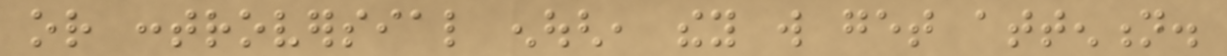or controversial enough, they will get attention.
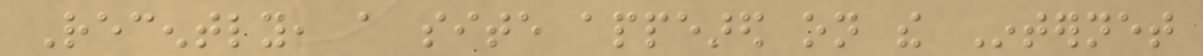Recently, a site appeared on the Internet
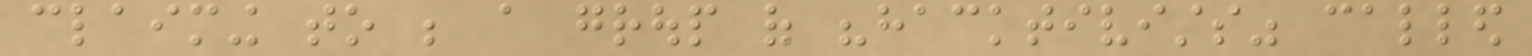claiming to be a group of "hacktivists" called
